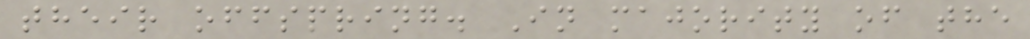their offspring. In majority of the
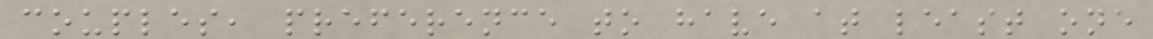couples, preference to have at least one
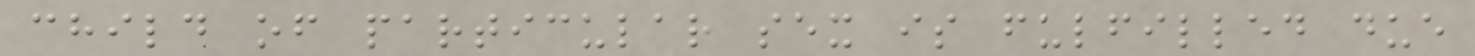child of particular sex is fulfilled due
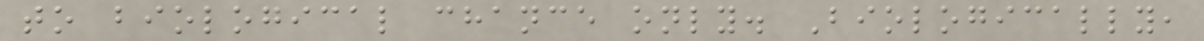to biological chance only. Biologically,
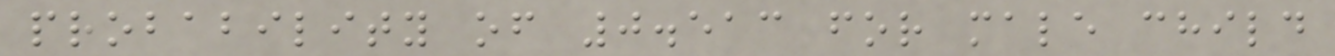probability of 0.513 for male child
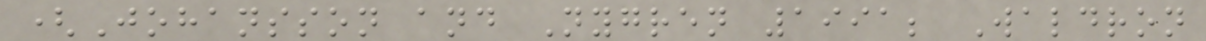(Johansson and Nygren 1991; Waldron
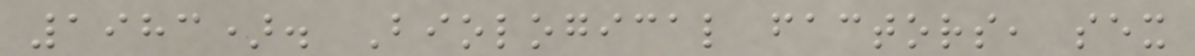1983). Biological factors, sex
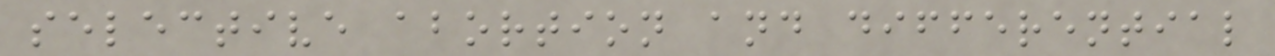selective abortion and differential
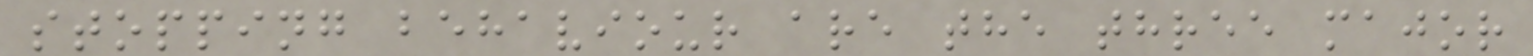stopping behaviour are the three major
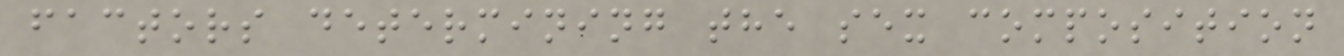factors determining the sex composition
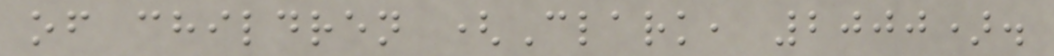of children (Clark, 2000).
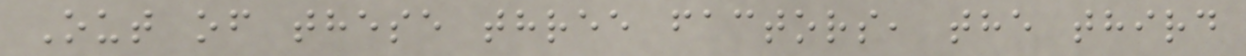Out of these three factors, the third
